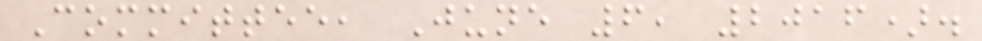Committee, June 6, 2016).
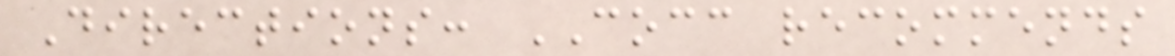Directions: COCC recommends
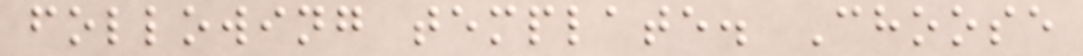following template. Choose
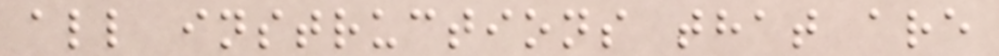all instructions that are
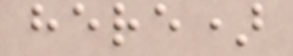here)
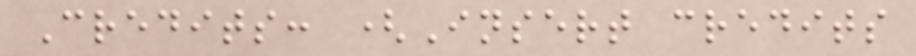Credits: (Insert credits
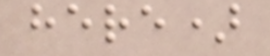here)
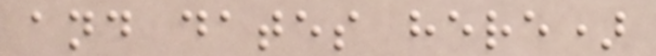and dates here)
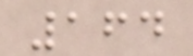164
